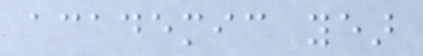academic year
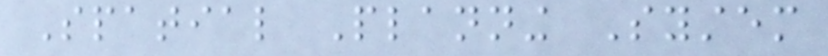Spatial Planning System
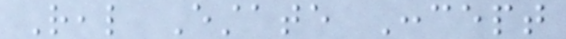Real Estate Concept
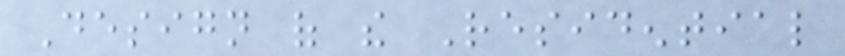Design of the Residential
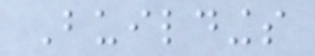Buildings
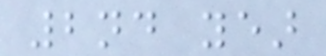2nd year
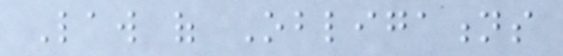Law of Obligations
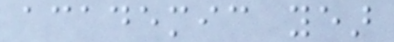academic year
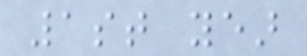1st year
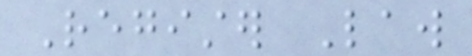Register Law
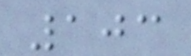103
